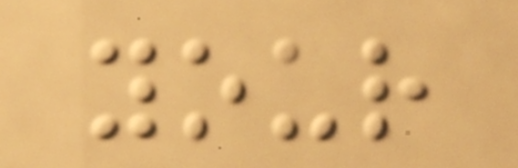your
